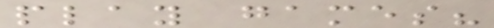play games?
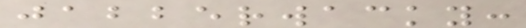jabberwacky:
